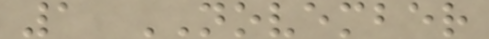1 NOVEMBER
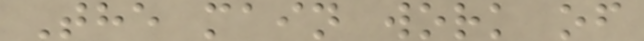The main work of
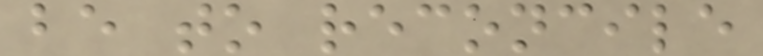be to reconcile
